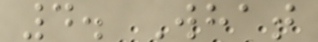4. What
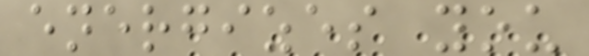energizes you
